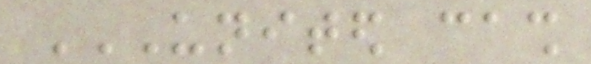UNITED CASH
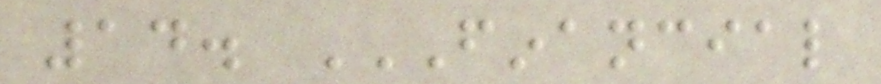14. FINANCIAL
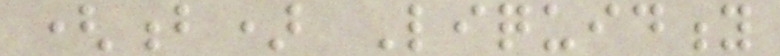(b) Liquidity
